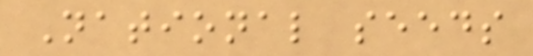National seeds
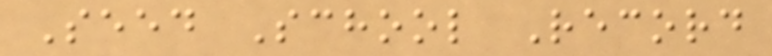Seed School Record
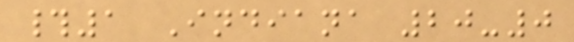#1 Indiana 20-0
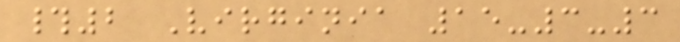#2 Virginia 15-3-3
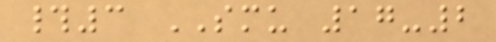#3 SMU 17-2
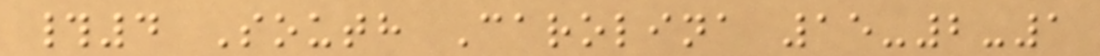#4 South Carolina 15-2-1
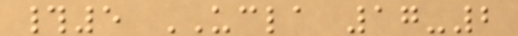#5 UCLA 17-2
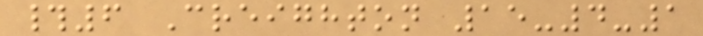#6 Creighton 15-4-1
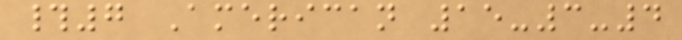#7 American 15-3-4
